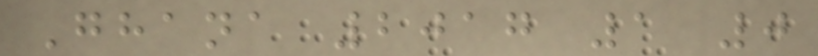Ghana 2017 1 0
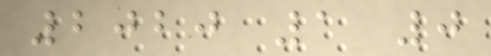2020 1 0
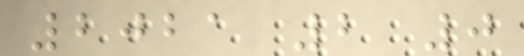2021 2 0
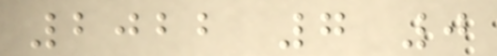2022 7 0
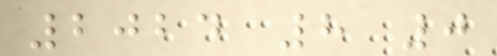2024 8 0
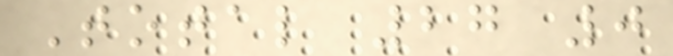Total 27 0
